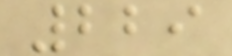229
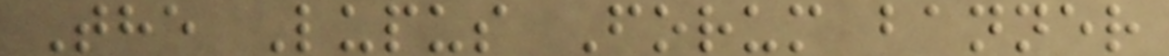The Lupus Forum banner
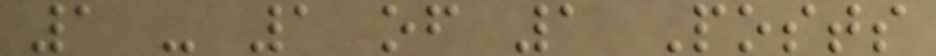1 - 1 of 1 Posts
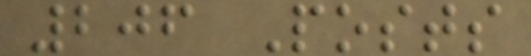206 Posts
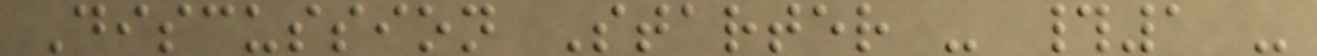Discussion Starter - #1 -
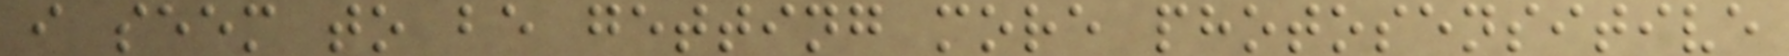i seem to be getting more photosensitive
